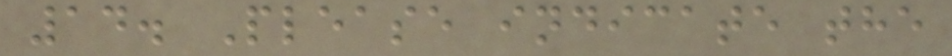14. Please indicate the
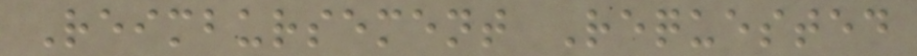Reimbursement Requested
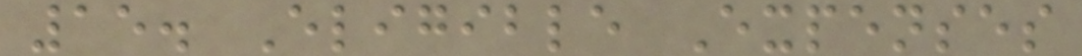15. Eligible Expenses
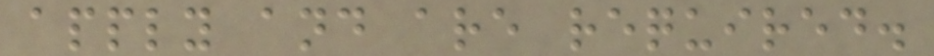apply and are required.
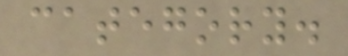category.
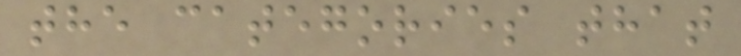the categories that
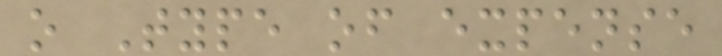o Type of expense
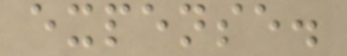expense.
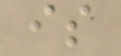is
